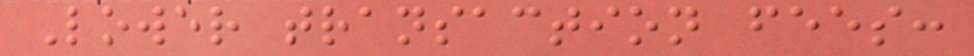Lower transaction fees:
